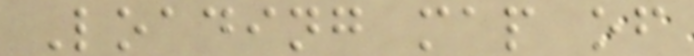Loading map of
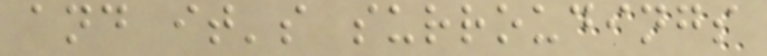and it's surroudings
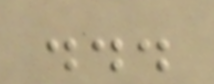...
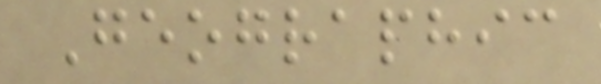Geographic
